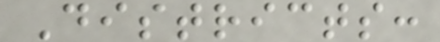Districts:
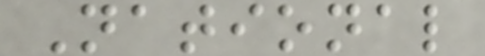National
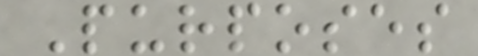Purposes
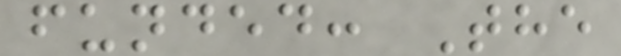funded: The
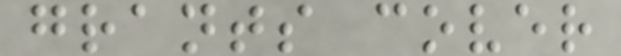grants cover
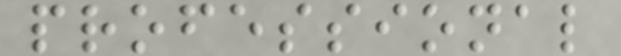professional
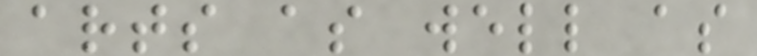arts as well as
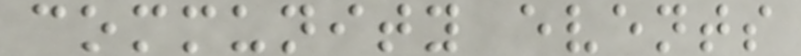community events
